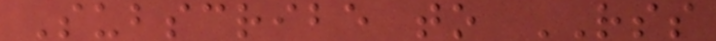Subscribe to RSS
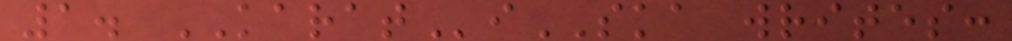1. KARATiSKA writes:
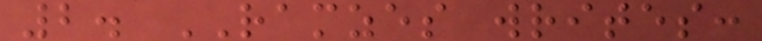2. RAMZES writes:
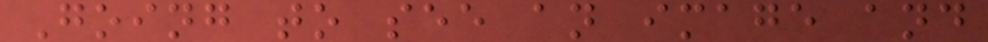Going to see an image and
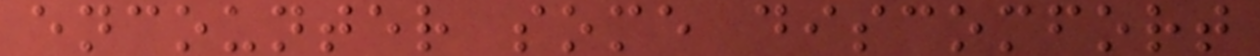encounter some discomfort
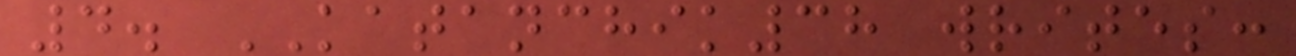4. KATANCHIK38 writes:
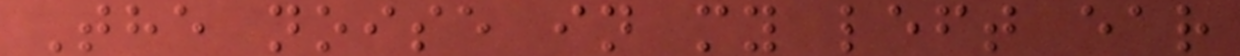The noise in my left ear
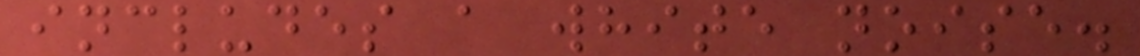includes a white noise.
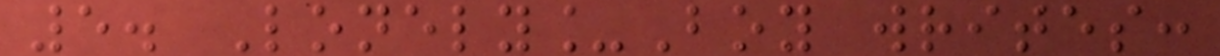5. Lonely_Boy writes:
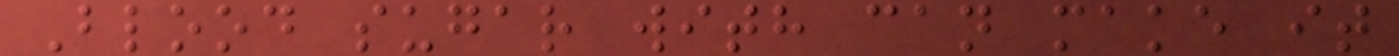Blood sugar with can make it
